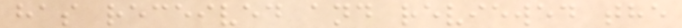has received and reviewed the
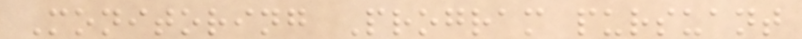Monitoring Program pursuant
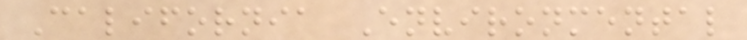California Environmental
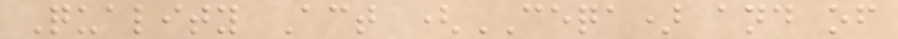Quality Act (CEQA) and of
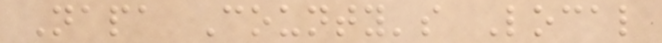Napa County's Local
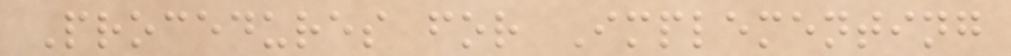Procedures for Implementing
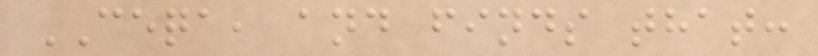CEQA, and finds that:
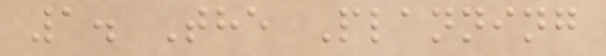1. The Planning
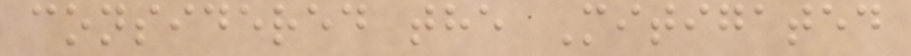considered the Mitigated
